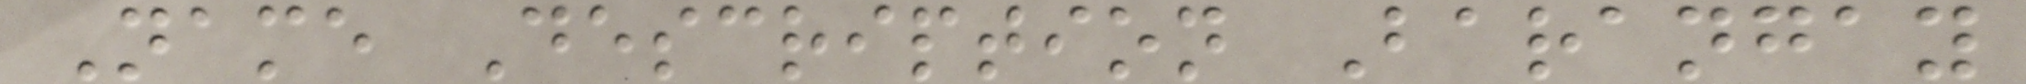Name Description Barangay
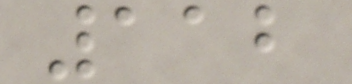112
